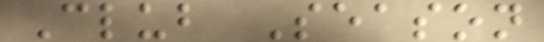Club Season
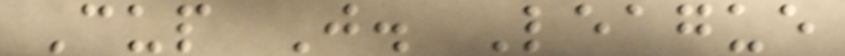Cup J. League
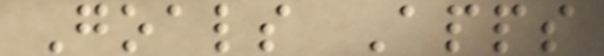Goals Apps
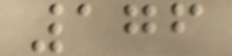176
